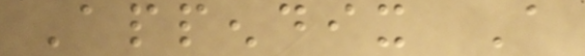Appendix A
